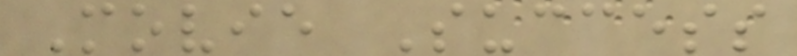Movie Success
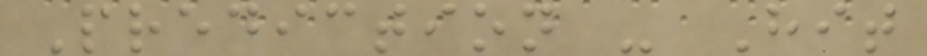Prediction - Hit
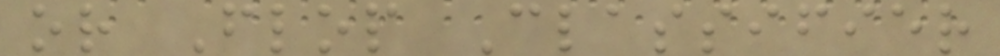or Flop Classifier
